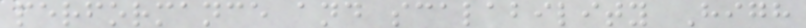performance and scalability High
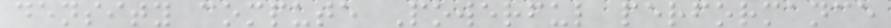density compute Powerful performance
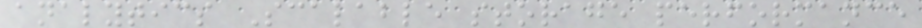analytics Scalable storage performance
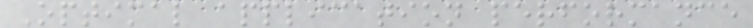Optimal application performance
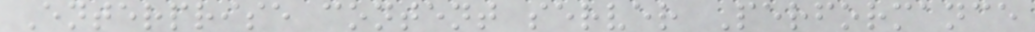Enterprise content server Performance
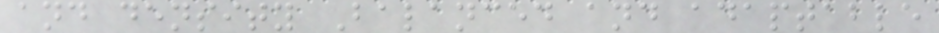and density Balanced and adaptable
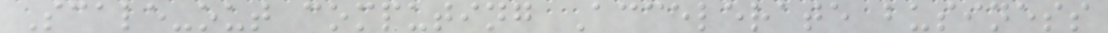Scale-out computing Accelerate business
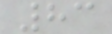83
